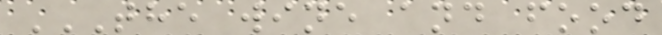THE WINE AND FOOD
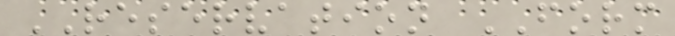RESERVATION FORM
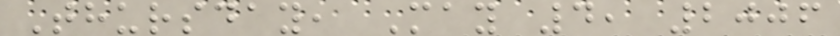Thursday, May 4, 2006
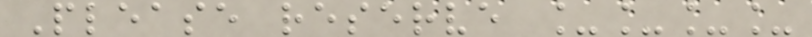Please reserve ____
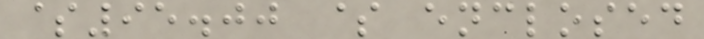$95.00 $ enclosed
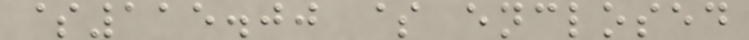$115.00 $ enclosed
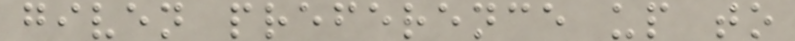given preference up to
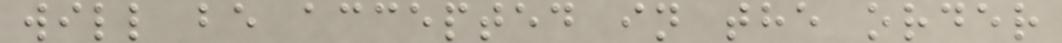will be accepted in the order
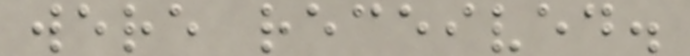were received.
